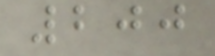200
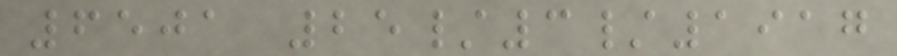6501 25/3/1917
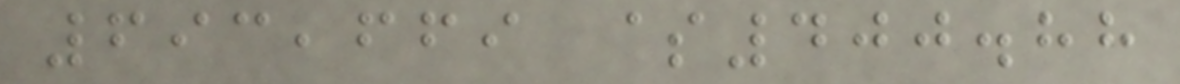693,669 $400.88
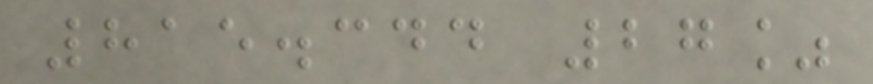815.344 27%
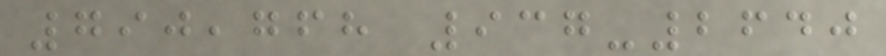790,768 937-2640
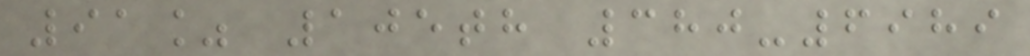91% 105th 380-6989
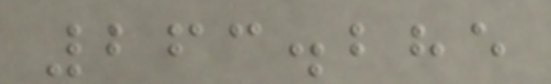263.285
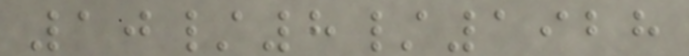10/8/1928
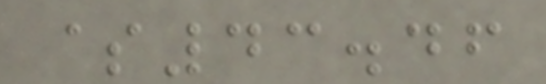$43.46
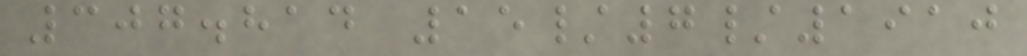307.814 15/7/1910
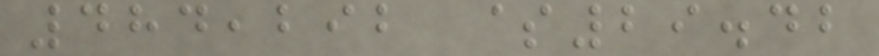484,292 $29.42
